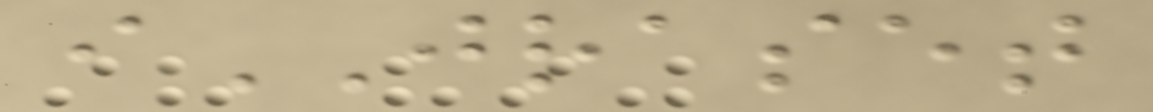iJRASET
